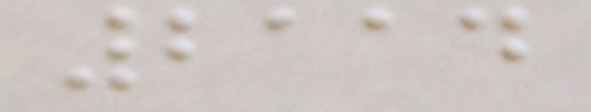2114
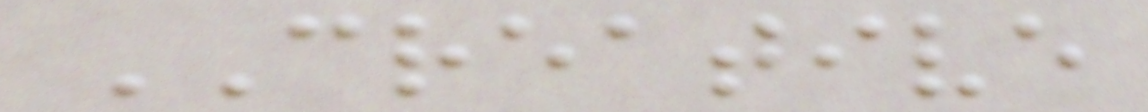CREATIVE
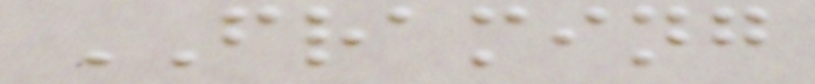FRAMING
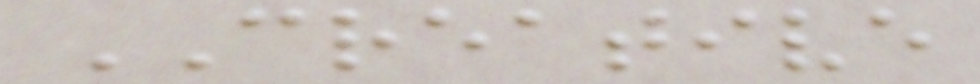CREATIVE
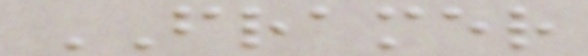FRAMER
